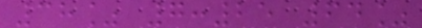38% 7:25 64%
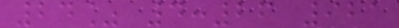24% 4:26 921
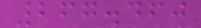267.460
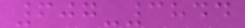607-3844
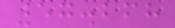57.268
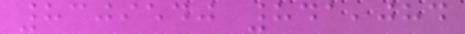8309540 841,084
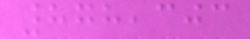878,303
